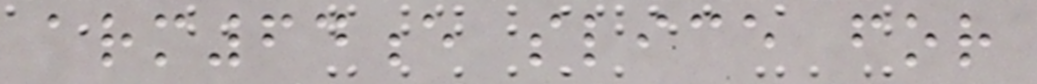arm64e slice for
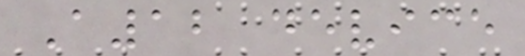A12 device
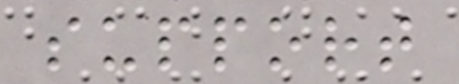support
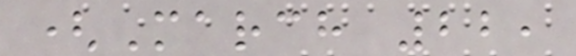(March 22,
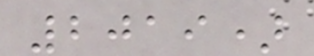2019)
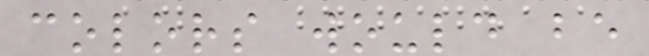colors would be
